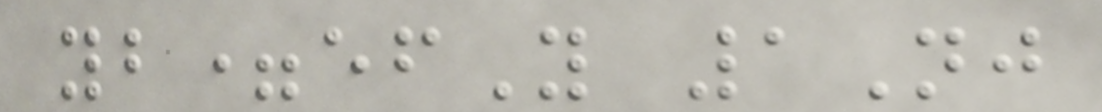yb=efY 1Nj
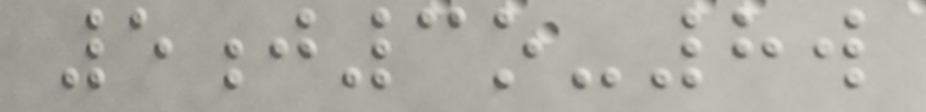5j3o-8w
